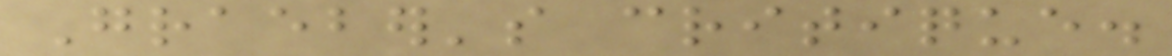Graeber's critique.
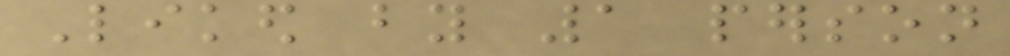Liked by 1 person
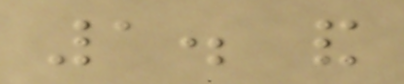1. and
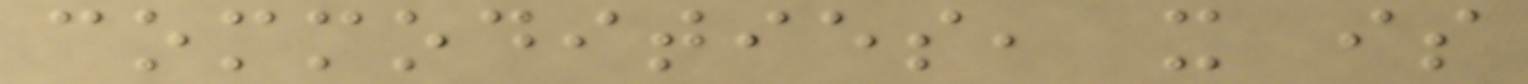commodities, it is
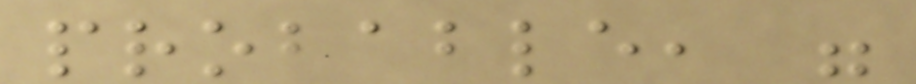probable, were
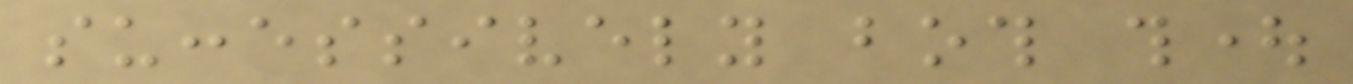successively both thought
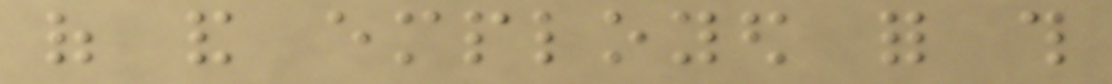of and employed for this
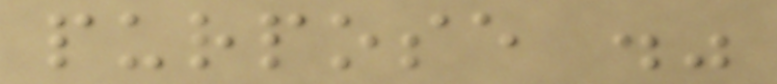purpose ."
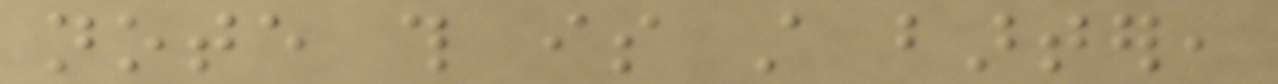note this is still barter,
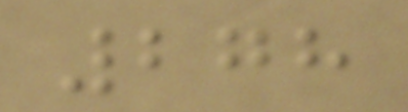278
